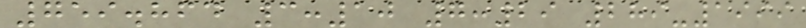759.864 3:10 7:29 289-1999
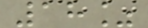18%
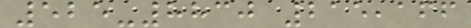525-8830 215,166
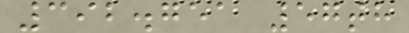392.751 57th
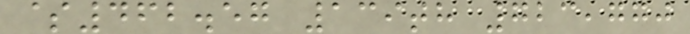$462.57 139th 723,770
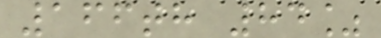166th 84%
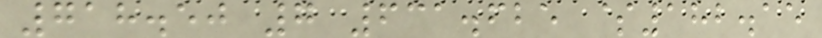718.50 7 631.625 $182.15
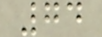74
